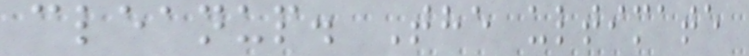cleanup. The ultimate
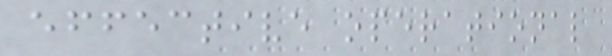effective operational
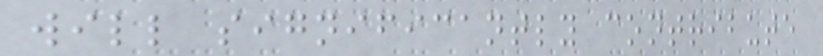will significantly contribute
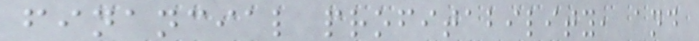financial profitability, and
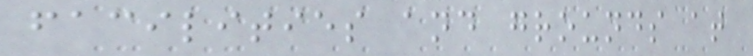facilities and grounds at
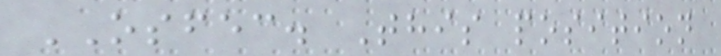OSFEC. This position
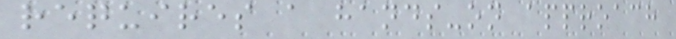requires a hands-on approach
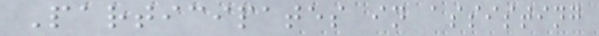Participates in assisting
